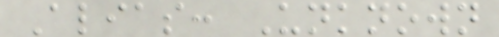Alias: Unknown
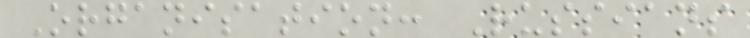Organisation: Russians
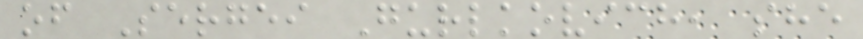of Sergei Gurlkovich, she
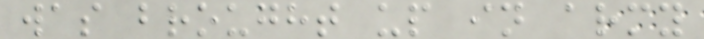was brought up in army
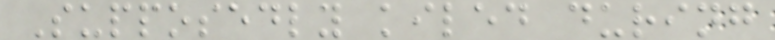Supposedly kiled during
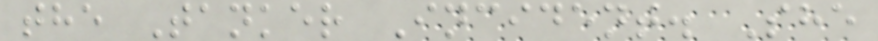the Tanker Incident. She
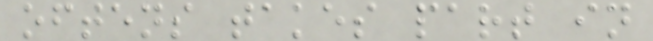oftens takes part in
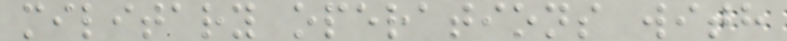military operations with
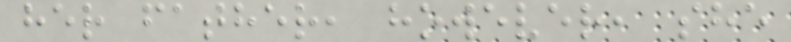her father, however, she
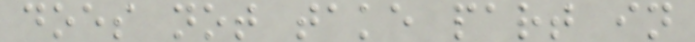does not take part in
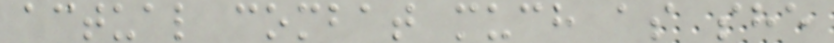actual combat much as she
